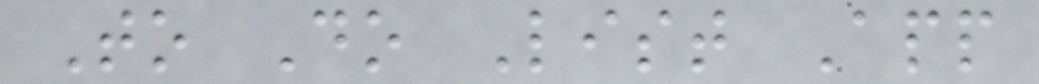To Do List App
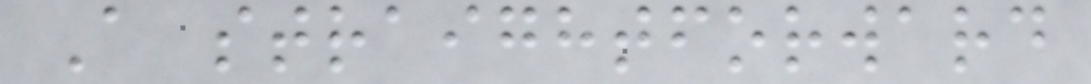A straightforward
